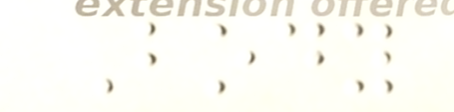Body
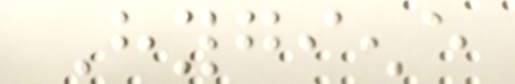Hygiene
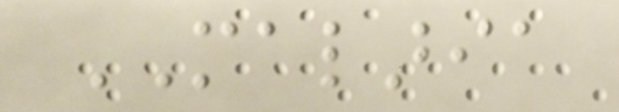MALARIA
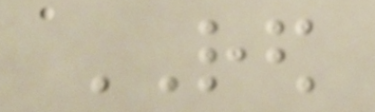RED
